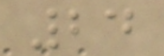24
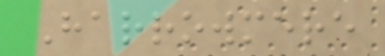Harrowmere
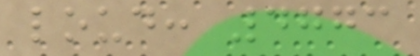loud: 4773
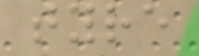tyre
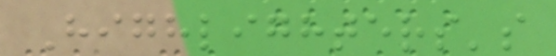Highlighters's
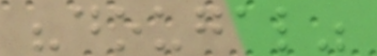"dougal"
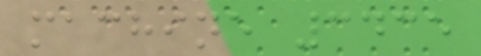machine 3435
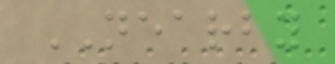NEARBY
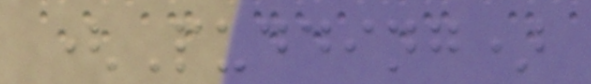(Pudding)
